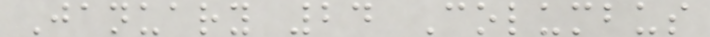January 24 Columbus
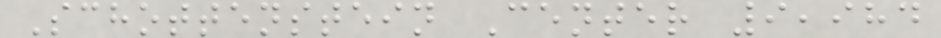Schottenstein Center 9,984
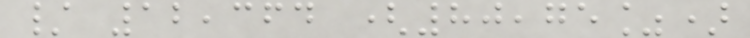/ 12,364 (80,75%)
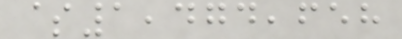$1,474,658
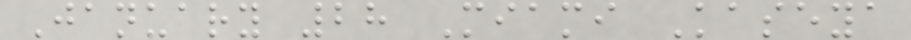January 28 Miami Kaseya
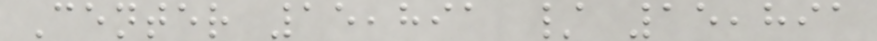Center 15,891 / 15,891
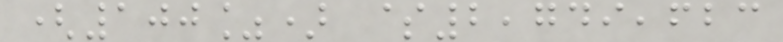(100%) $2,749,623
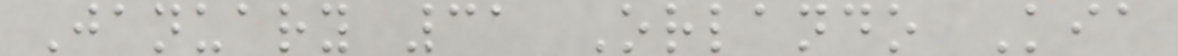January 31 Orlando Kia
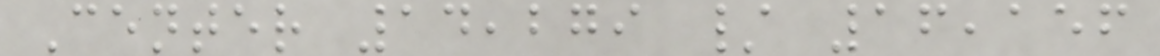Center 14,279 / 16,156
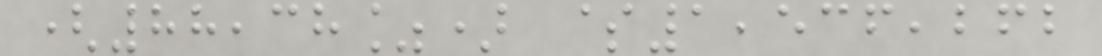(88,38%) $1,536,262
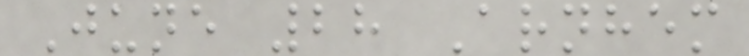June 28 Arnhem
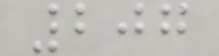207
